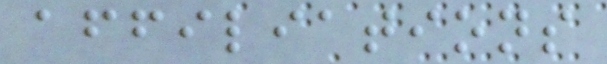affiliations
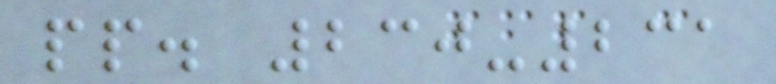pp. 230-231
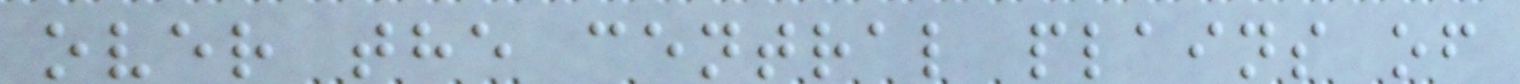over the central plains of
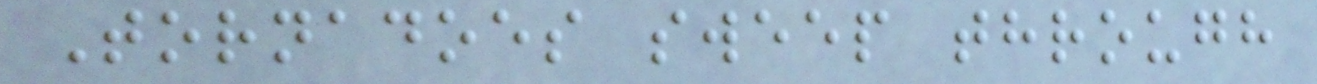Tornadoes sweep through
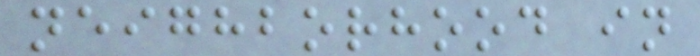neighborhood in
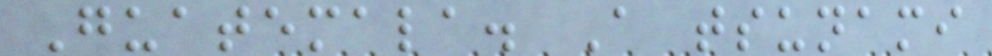Guatemala. A tsunami
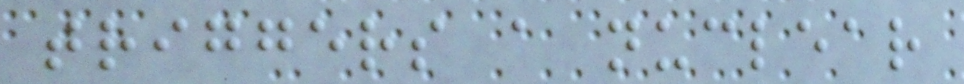triggers a nuclear
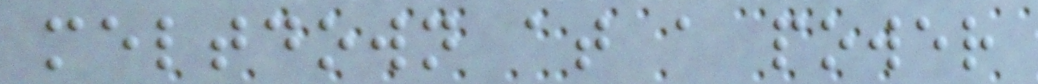meltdown at a power
